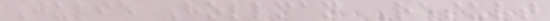Julie Hollman Result
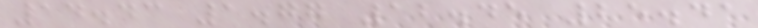14.43 1.77 12.45 25.41
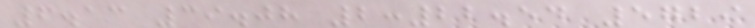6.13 39.08 2:22.54 5729
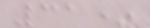31*
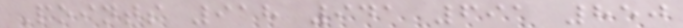Points 918 941 691 850
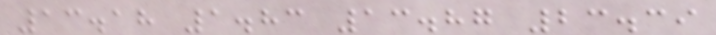13.18 1.83 13.87 23.39
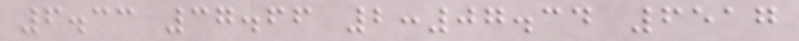6.33 37.66 2:07.34 6517
